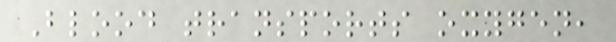Blood transports oxygen,
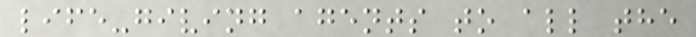life-giving agents to all the
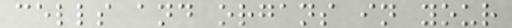cells and organs in your
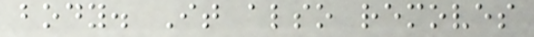body. It also removes
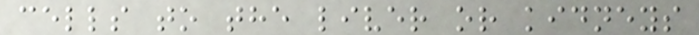cells to the liver or kidneys
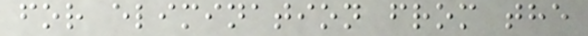for elimination from the
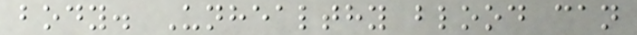body. Unhealthy blood can
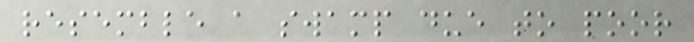resemble a swamp due to poor
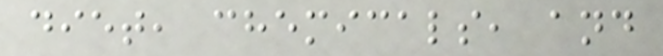diet, chemicals, and
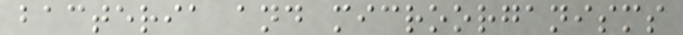bacteria and microorganisms
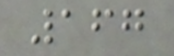167
